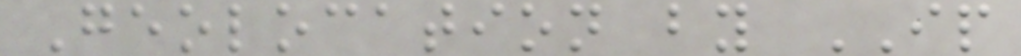Geolocation by IP
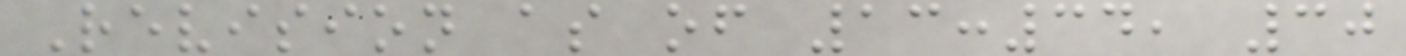Revision as of 13:34, 30
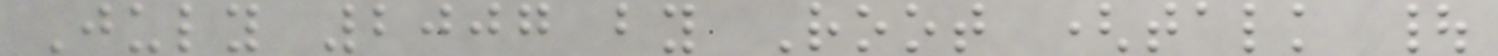July 2007 by Root (talk |
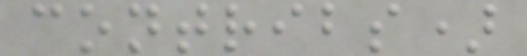contribs)
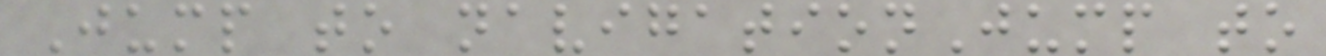Jump to navigationJump to
